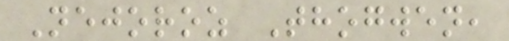Nejoroz Thogwen,
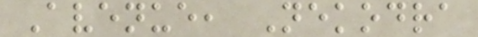Avenue, Nekodra
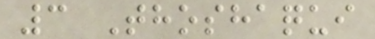3 Thoshaqui
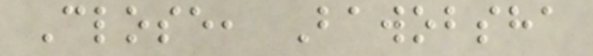Close, Bawobsha
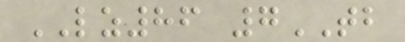LZ86 7TB
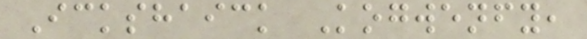Ickshaick Kogwenfy,
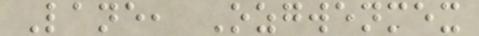Lane, Ozgwenmex
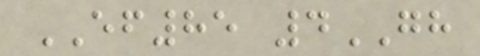EF85 4GH
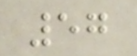57
